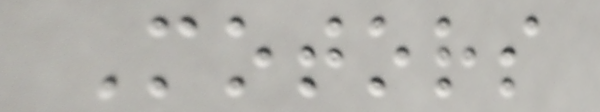Motors
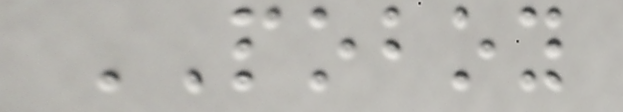POBOY
